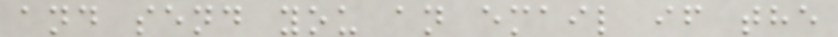and send you an email if the
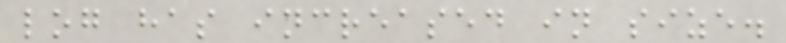log has increased in size.
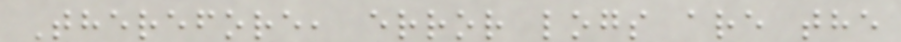Therefore, error logs are the
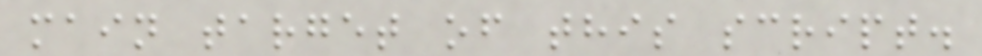main target of this script.
